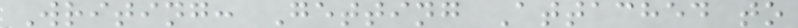Writing: Getting Attached to
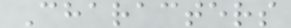Characters
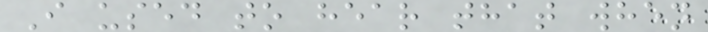I used to hear that when
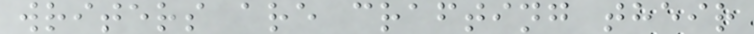writers are crafting their
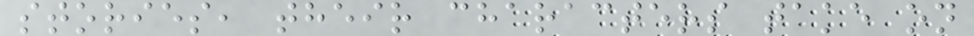stories, their characters take on
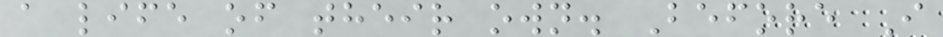a life of their own. Before I
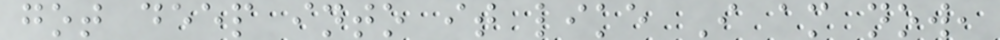got deep into it like I am now,
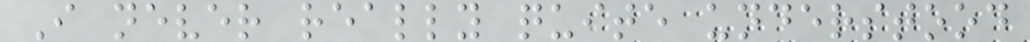I never really quite understood
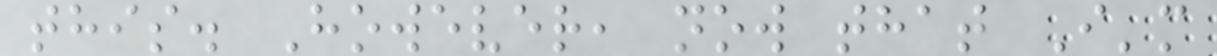this. However, now that I'm
